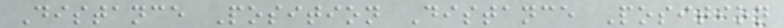Distance Position Distance Position
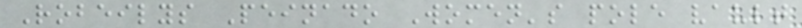Robeilys Peinado Women's pole vault
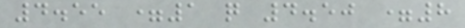4.55 =1 q 4.50 =8
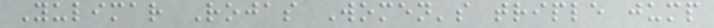Yulimar Rojas Women's triple jump
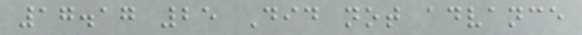17.17 25 Did not advance
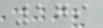179
